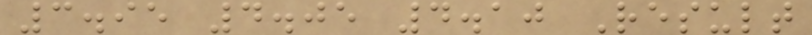3.95 4.05 4.10 Result
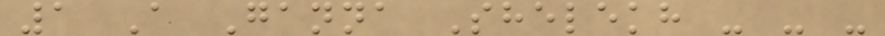1 A Ganna Shelekh - - -
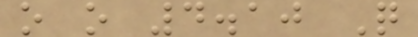o o 4.10 Q
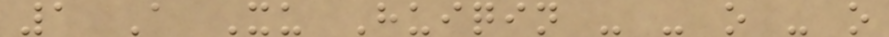1 A Xu Huiqin - - o - o
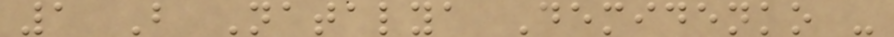1 B Natalya Demidenko -
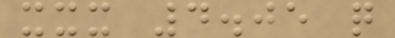xxx 4.05 q
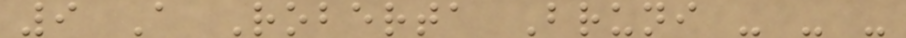9 A Roberta Bruni - - -
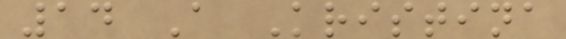14 A Kristina
